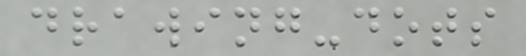drawing-dots
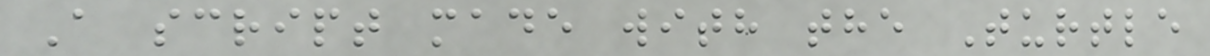A script made with the Turtle
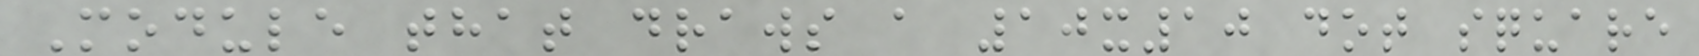Module that draws a 10x10 dot square
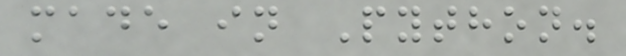made in Python.
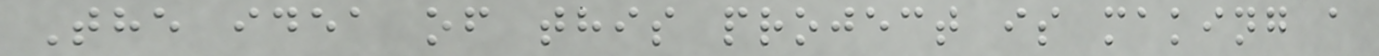The idea of this project is making a
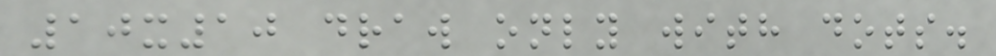10x10 draw only with dots.
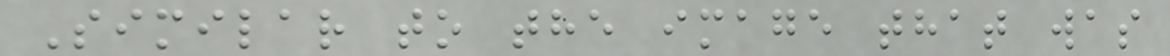Similar to the image that was
